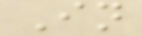In
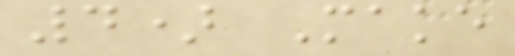4) Make
